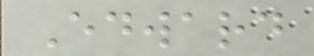Edward
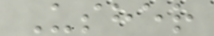Usher
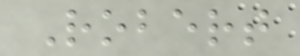Robert
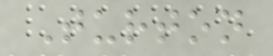Turton
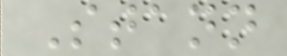Stann
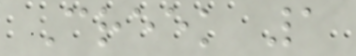Creek 1
